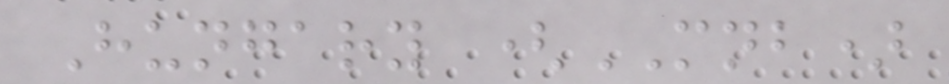Hungary (MNB)
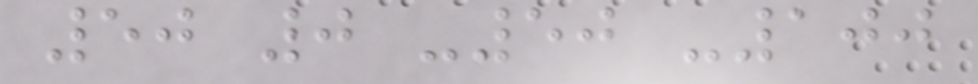50 0 -50 -100
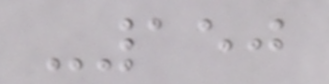-150
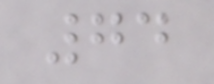74
